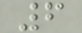6
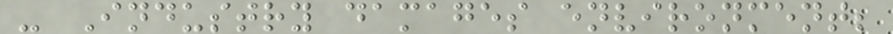- Industry damages environment;
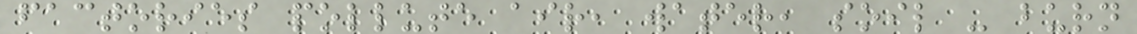factories pollute air, water, soil - burn
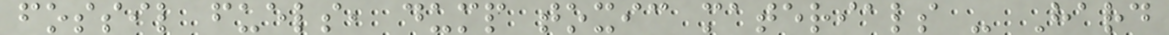fossil fuels, dump toxic materials - Hard
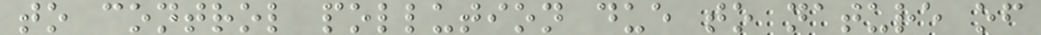to control pollution due to nature of
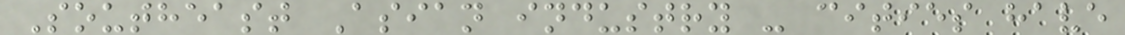Southeast Asian industry - cities have
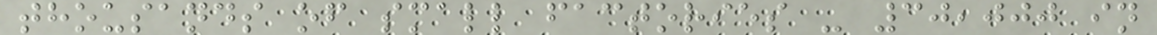thousands of small factories - 30,000 in
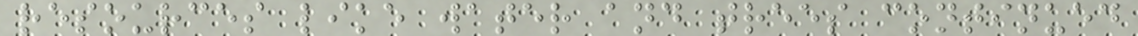resources like water and trees continued
